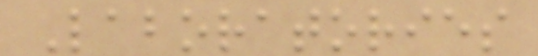Laboratories
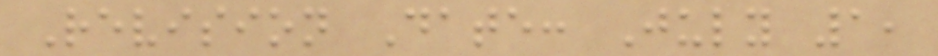Revision Date: July 1,
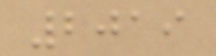2019
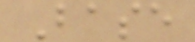Base
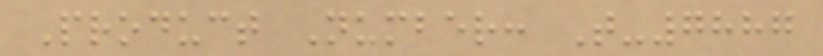Product Number: T-7887
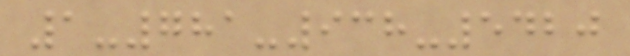1-781-938-5420
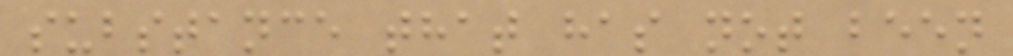substance that has not been
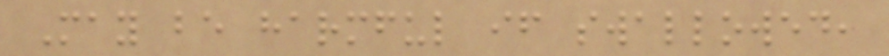May be harmful if swallowed,
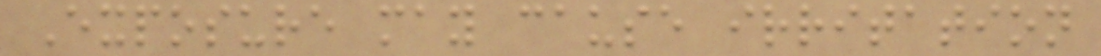Exposure may cause irritation
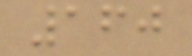160
